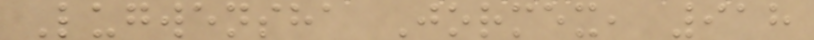Lugwensha Jormex, 918
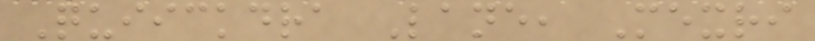Quiickdra Lane, Mexri
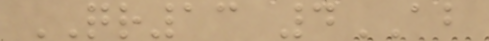QR13 4AB
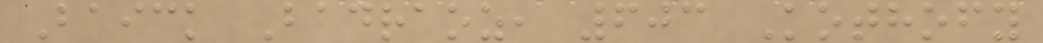Baick Badraoz, 603 Kothofy
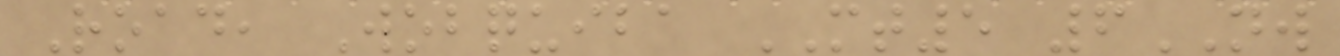Road, Wobquiba MT5 6NW
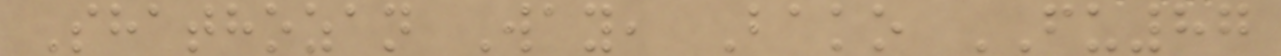Shathozan Way, Bako FU87
